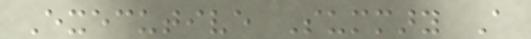Executive Summary A
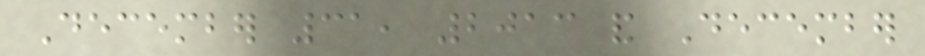December 31, 2013 and December
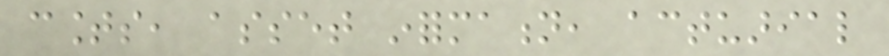counts, asset information, actuarial
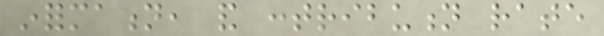information, and contribution rate
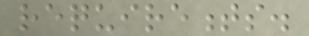requirements.
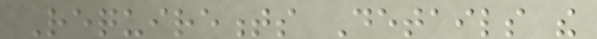Requirements Details the
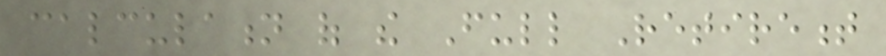calculation of the Full Retirement
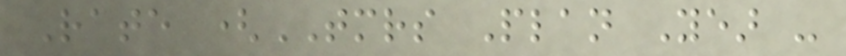Rate (TMRS Plan Year -
